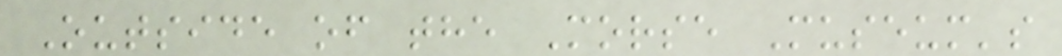Outside of the Morse Museum's
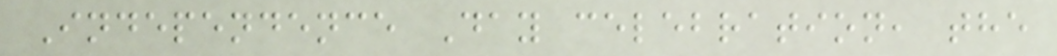Independence Day celebration, the
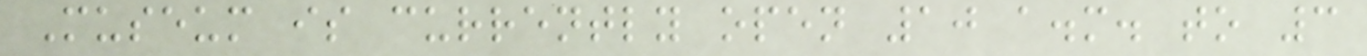Museum is currently open 10 a.m. to 3
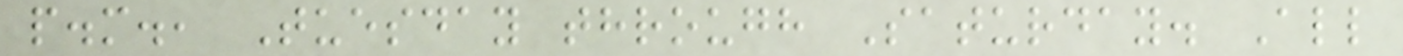p.m., Tuesday through Saturday. All
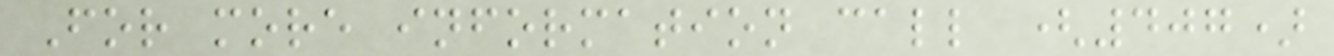For more information call (407)
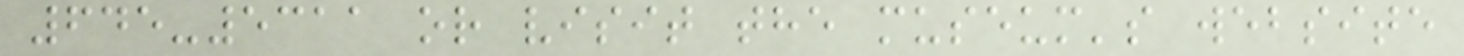645-5311 or visit the museum's website
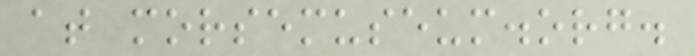at morsemuseum.org.
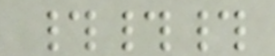###
